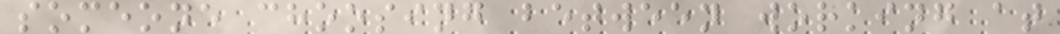someone choosing between working at
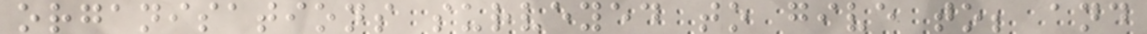organisations surveyed to give to; and
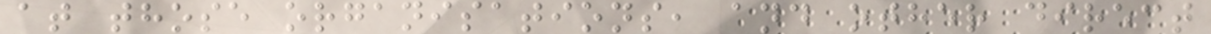at those organisations, and other direct
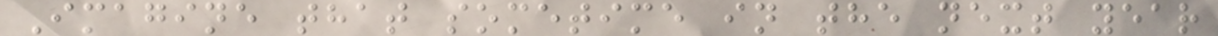Imagine that sometime in the next year
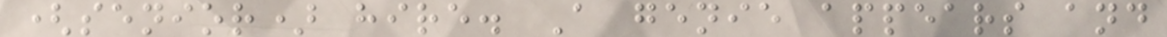(senior) hire. A genie appears and
